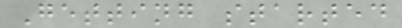Getting started
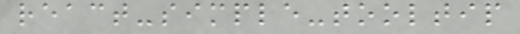react-simple-tooltip
